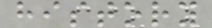history
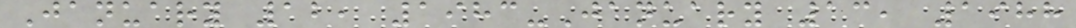January 12, 1983-January 13, 1988
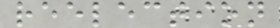reelection
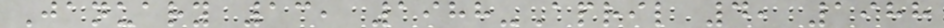January 13, 1988-April 4, 1988
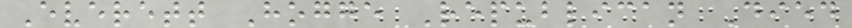Everett Hogge Republican Died
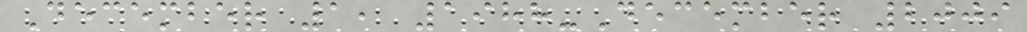December 1, 1988-December 2009
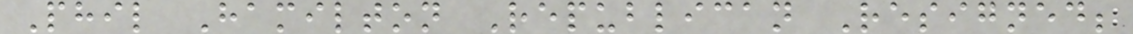Phil Hamilton Republican Resigned;
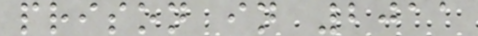prison in 2011
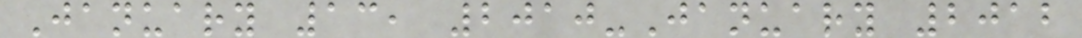January 13, 2010-January 2012
